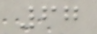67
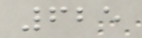625
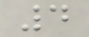4
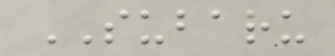SUBARU
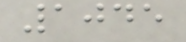1045
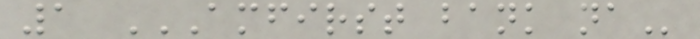1 AMFIRST BANK NA
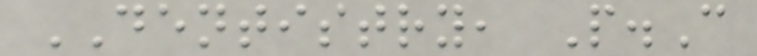DENTISTRY, P.C
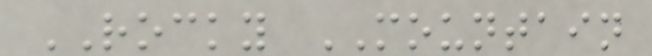ROCKY MOUNTAIN
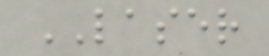LASER
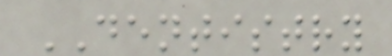DENTISTRY
